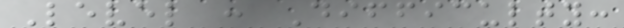Level : Difficulty:
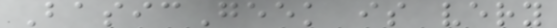BasicGeek is very
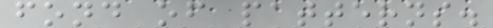fond of patterns.
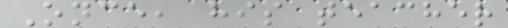Once, his teacher
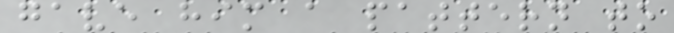gave him a pattern to
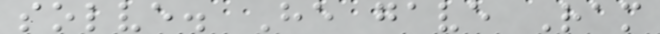solve. He gave Ram
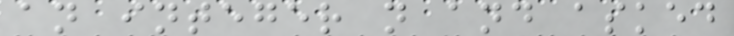an integer n and asked
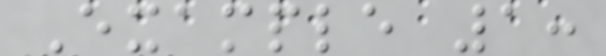Example 1:
